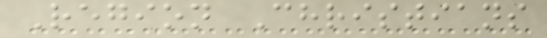Region Christians
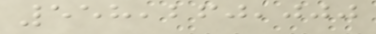558,260,000
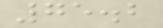75.2
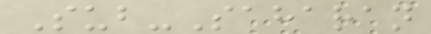Sub-Saharan
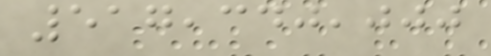517,340,000
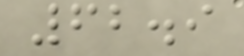62.9
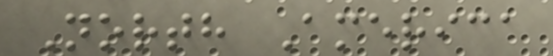North America
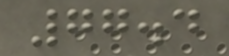77.4
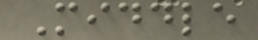Middle
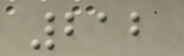212
